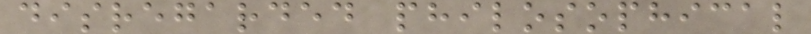disregarded philosophical
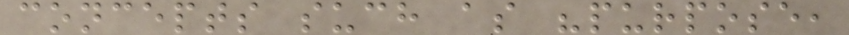concepts such as "purpose,
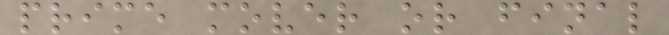prime mover or final
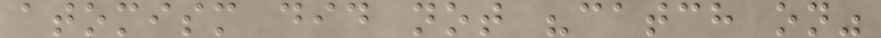atomism did not "catch on"
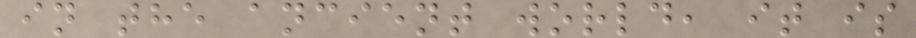in the ancient world, it is
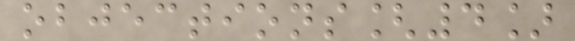objections[4]
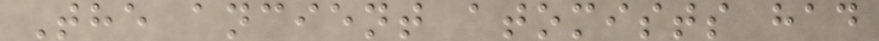The ancient atomists had
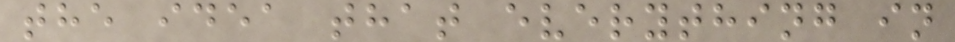the idea that everything in
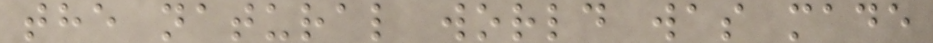the natural world was made
